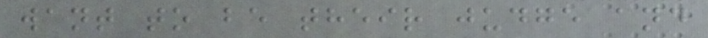want to be their judge and
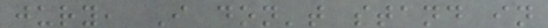jury, I don't stand in
